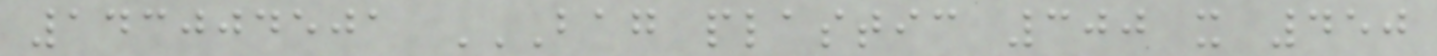143004501 BAG PLASTIC 300 X 450
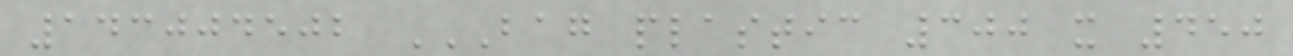143004502 BAG PLASTIC 300 X 450
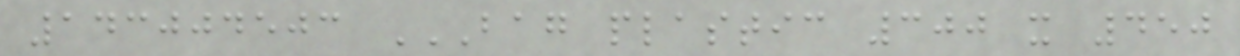143004503 BAG PLASTIC 300 X 450
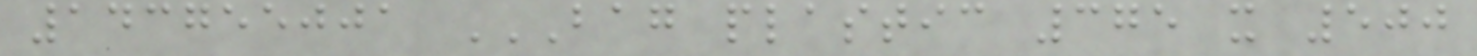143755001 BAG PLASTIC 375 X 500
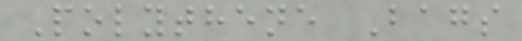Polythene Bags
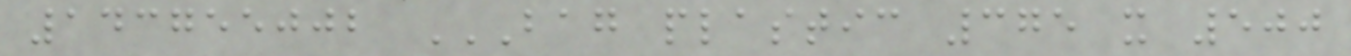143755002 BAG PLASTIC 375 X 500
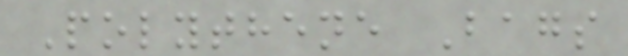Polythene Bags
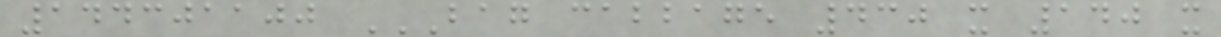144301100 BAG CABBAGE 430 X 140 X
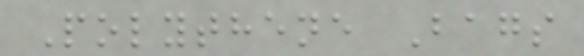Polythene Bags
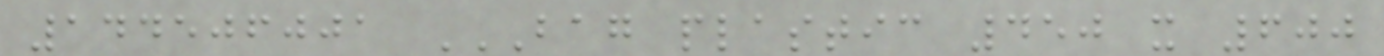144506001 BAG PLASTIC 450 X 600
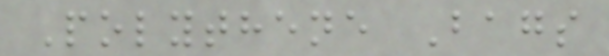Polythene Bags
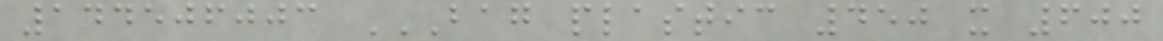144506003 BAG PLASTIC 450 X 600
